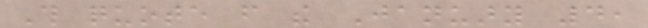This quote from the January 4,
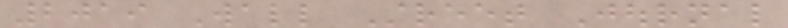2019 Wall Street Journal
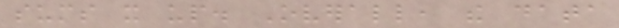sums it up. Overall, the data
